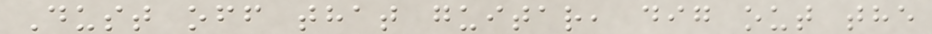Dust off that guitar, dig out the
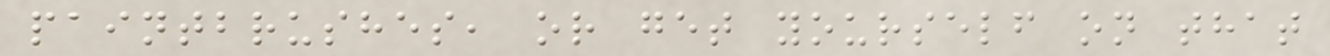paintbrushes, or get yourself on that
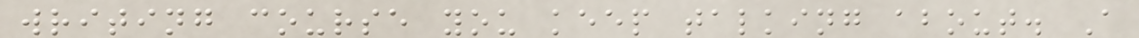writing course you keep talking about. A
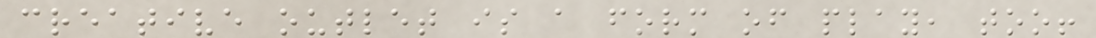creative outlet is a form of play, too!
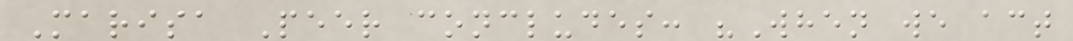Marisa Peer concludes: "When we act
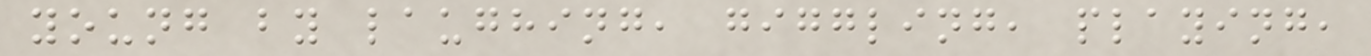young by laughing, giggling, playing,
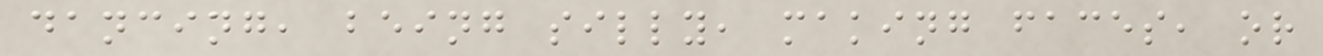dancing, being silly, making faces, or
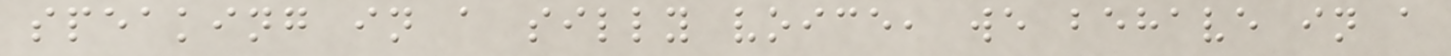speaking in a silly voice, we behave in a
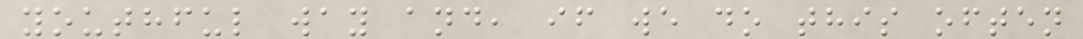youthful way and, if we do this often
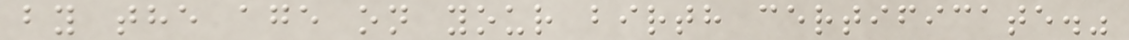by the age on your birth certificate."
